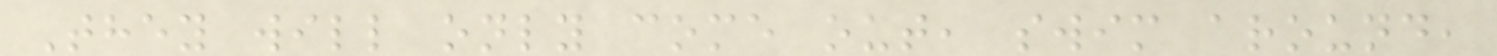They will only come out, swim around,
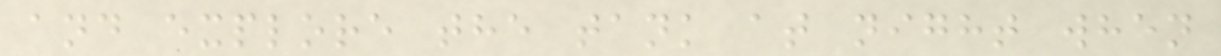and explore the tank at night when
